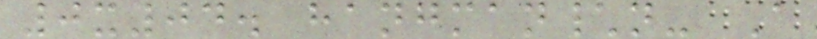0x04. hangman\n- A
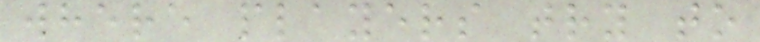where players try to
